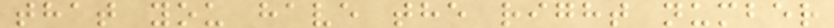that you have the right number
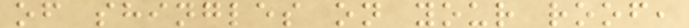of shingles on your roof,
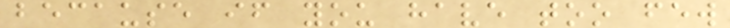because if you have too few
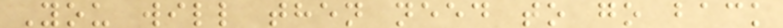You will then need to go back
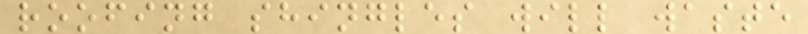roofing shingles will waste
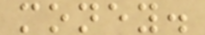money.
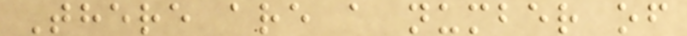There are a number of
